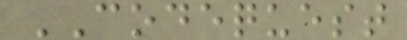CODEQUEST
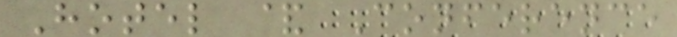Hotel & Conference
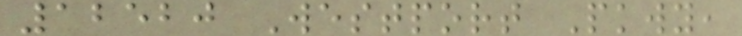12520 Westport Pkwy,
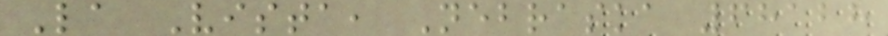La Vista, Nebraska 68128
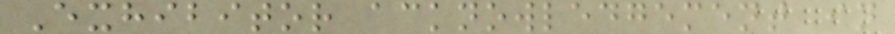Exhibitor acknowledgement in
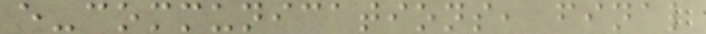e-communications, final
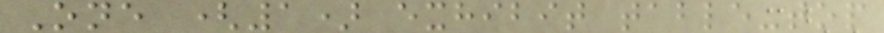One (1) exhibit table-top
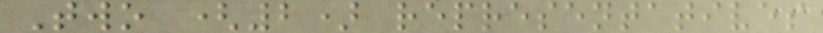Two (2) representatives
